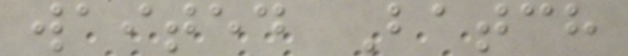waited Batch
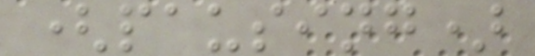(pausing)
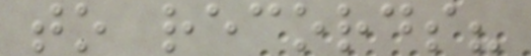to records?
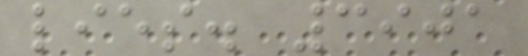lies. 3901
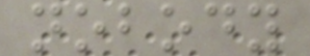nobody
